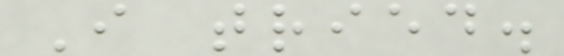I tried.
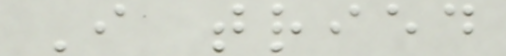I tried
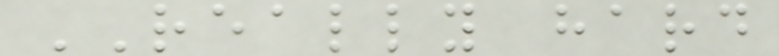REALLY hard
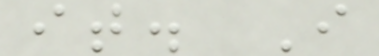it. I
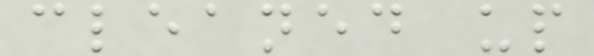cleaned up
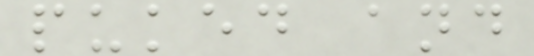puked and
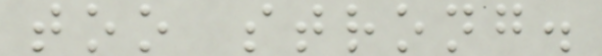too strong.
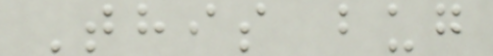This bug
